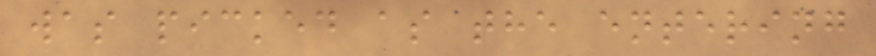was picked as the entering
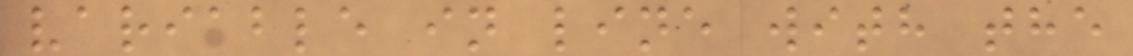variable in line with the
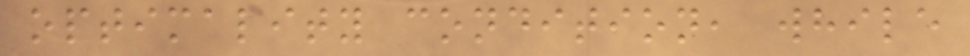optimality condition, while
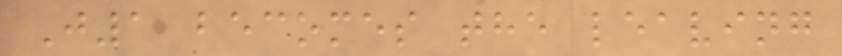J1 becomes the leaving
